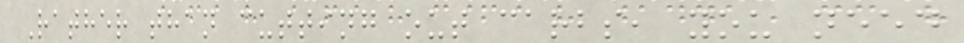Rather than cutting out carbs, you need
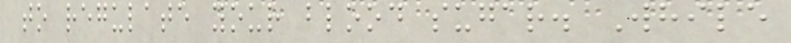to regulate your blood sugar. While
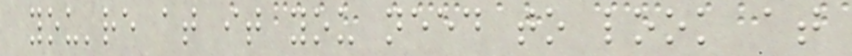you're at it you need to look at
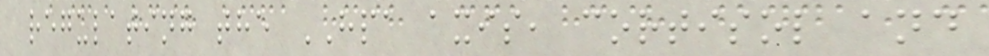regulating the HPA axis, cortisol and
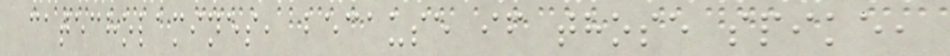catecholamines, because if those spike,
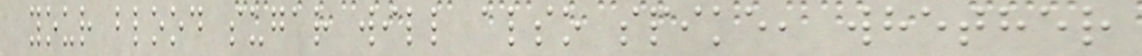your blood sugar will also spike, whether
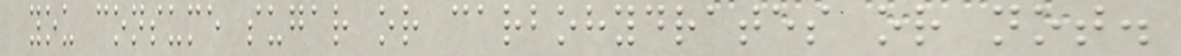you consume sugar or carbohydrates or not.
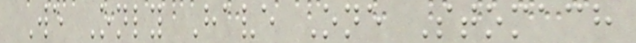We Only Have One Stomach
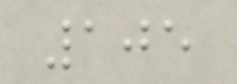105
